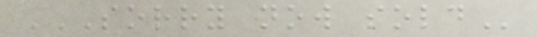SORRY NOW SOLD
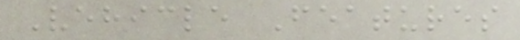Vehicle Features
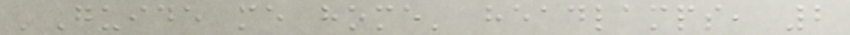'Guide me home' headlamps, 2
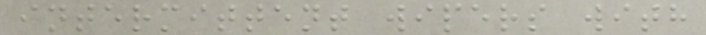intermittent wipers with
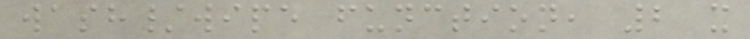wash/wipe function, 2 x
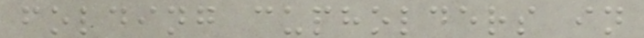folding cupholders in
